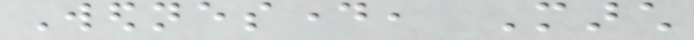Wednesday, March
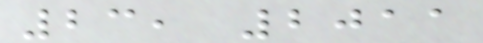23, 2011
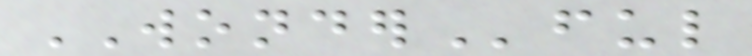WONDERful
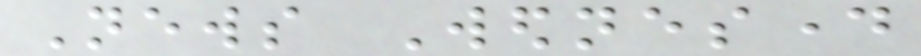News Wednesday
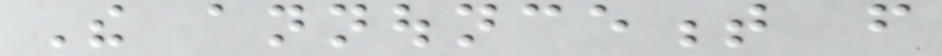The announcement from
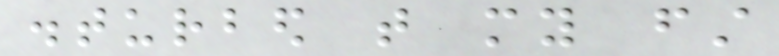disturbed that my first
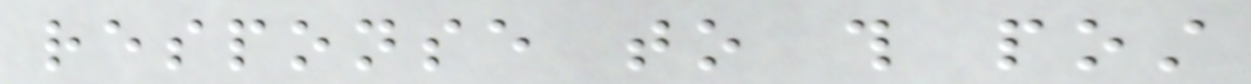response to this post
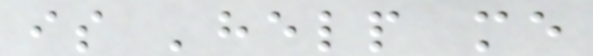is 'help me
